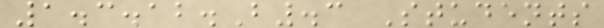1.3.12.B.3 Students
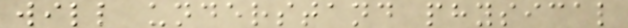will understand physical
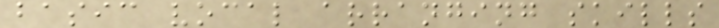basic vocal arranging skills
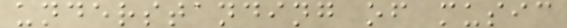understanding of music
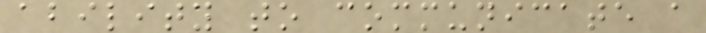ability to communicate a
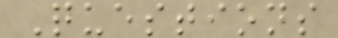Questions
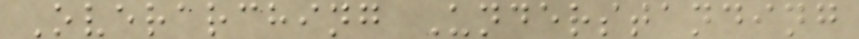Overarching Understanding
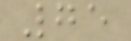75
